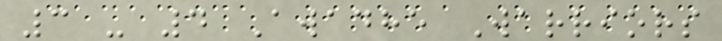3 - 4 Awadhe Warriors
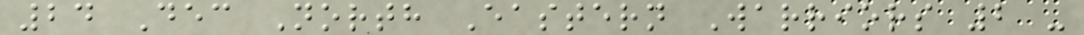24 Dec North Eastern Warriors 2 -
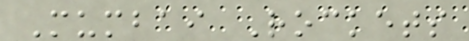Mumbai Rockets
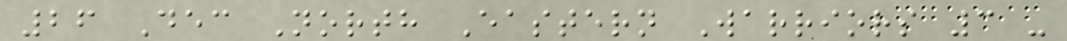26 Dec North Eastern Warriors 3 -
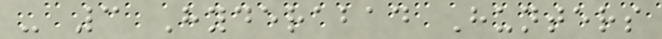- 3 Hyderabad Hunters
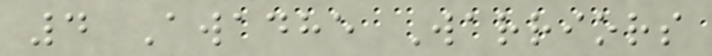4 Awadhe Warriors
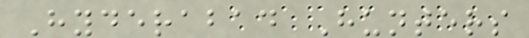Hyderabad Hunters
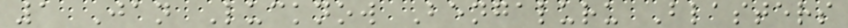1 Jan Lucknow Bengaluru Blasters
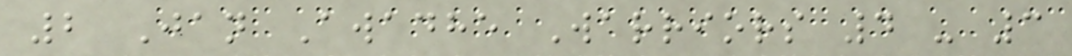2 Jan Awadhe Warriors 4 - 3
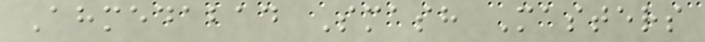Ahmedabad Smash Masters
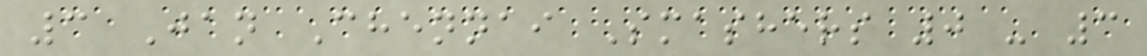3 Jan Chennai Smashers 0 - 3
